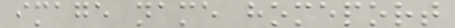image name homeport
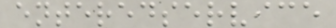enteredservice
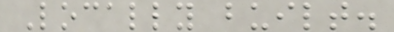Locally built.
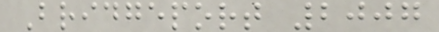Bridgeport 2007
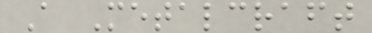A Metalcraft
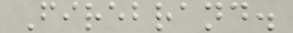Firebrand.
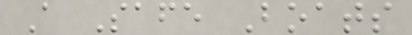A Safe Boats
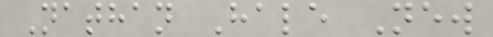Nathan Hale New
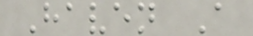Haven A
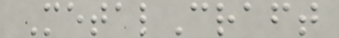MetalCraft
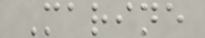Marine
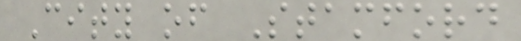City of Stamford
